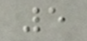5
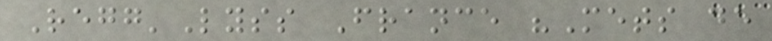Regg'Lyss France "Mets de
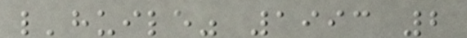l'huile" 1993 2
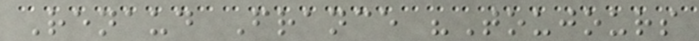Renaud France "Toujours
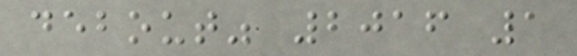debout" 2016 1
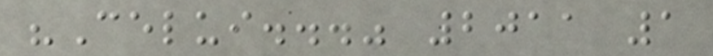"Celui..." 2011 1
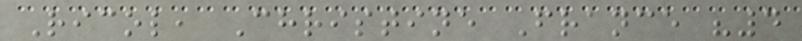Ricol, Christine France "4
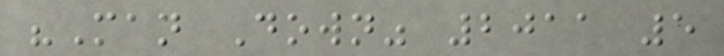"Man Down" 2011 5
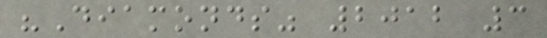"Diamonds" 2012 3
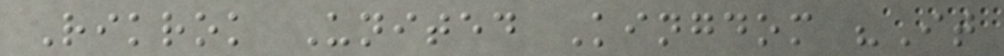Rikrok United Kingdom "It
